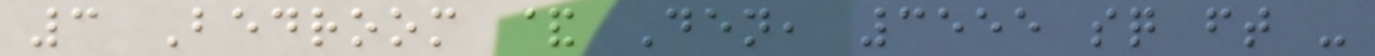3 Bedroom & Den, 3555 sq ft -
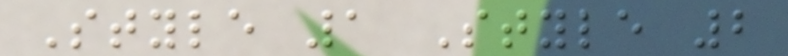Style 1 Style 2
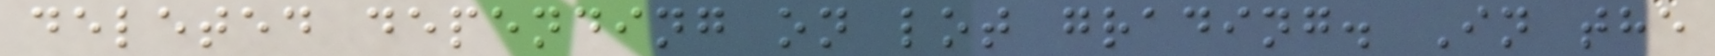deleted depending on lot grading. In the
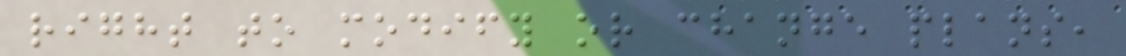right to modify or change plans,
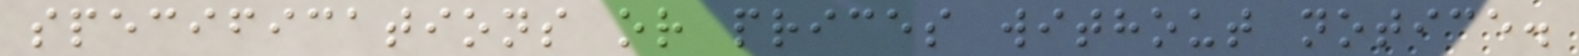specifications or prices without notice.
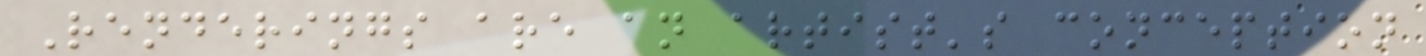Renderings are an artist's conception
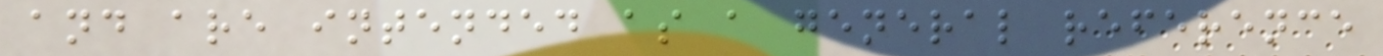and are intended as a general reference
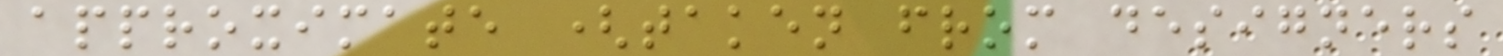approximate (taken from designers
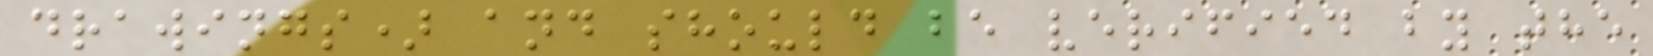drawings) and should be verified by the
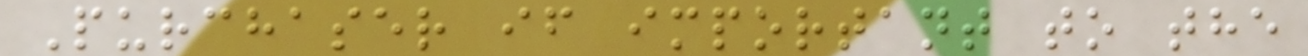Purchaser if important to the
